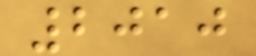2010
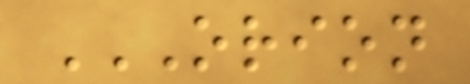ORION
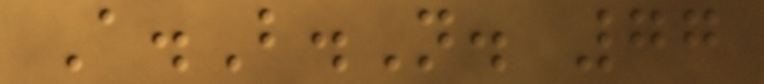A.B.N. 77
